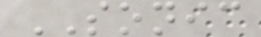SONIC
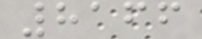8166
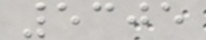5305
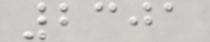2301
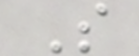S
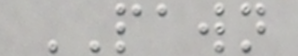PAWN
